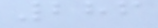286
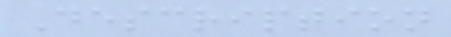Description
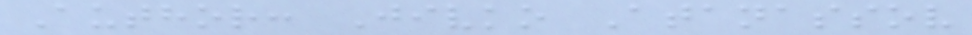Author: Jivko Atanassov
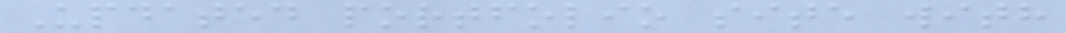Updated portfolio site with
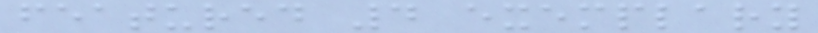featured 4 exemplary
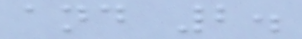and 2.
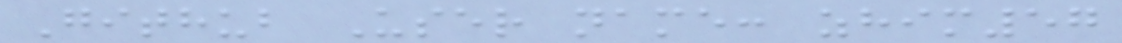Github User name: zhim57
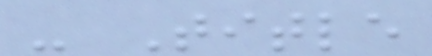- Title
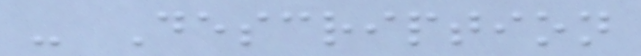- Description
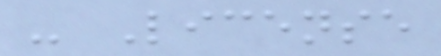- License
